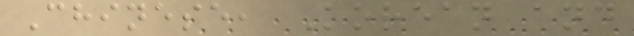Chinese, Korean and
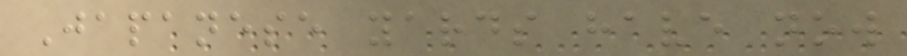Japanese yards have now
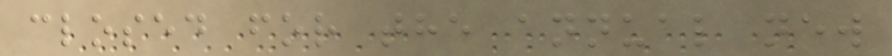closed for the annual new
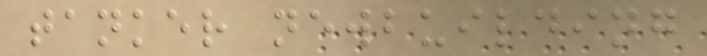tanker newbuilding
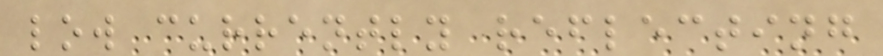low currently reflecting
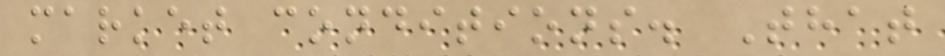market conditions. That
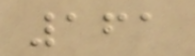161
